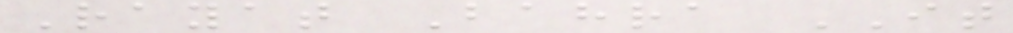Rayat Bahra IT
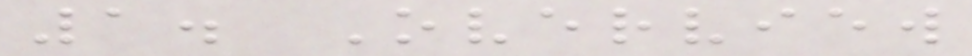1. Overview
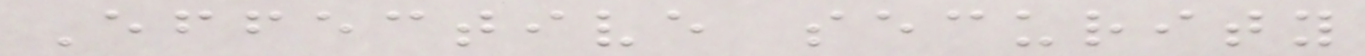Effective security
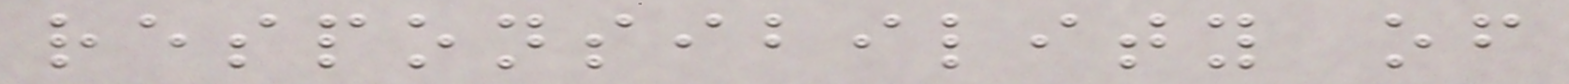responsibility of
